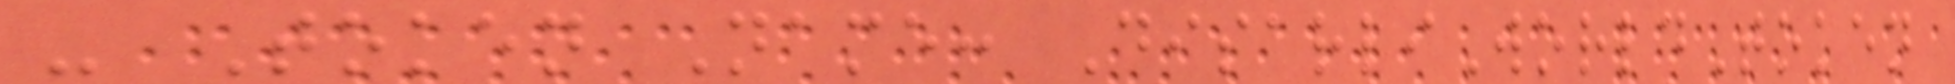- Token Name: DisarliWorldToken
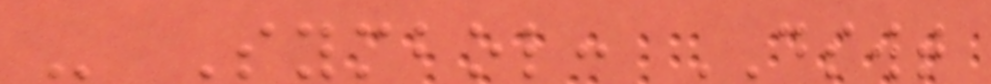- Symbol: DSWT
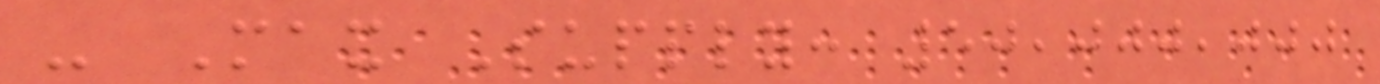- Max Supply: 50,000,000
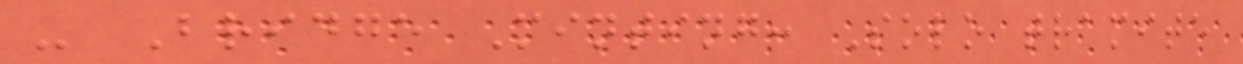- Bridge Minting: Solo tramite
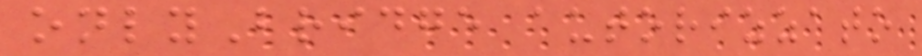onlyBridge autorizzato
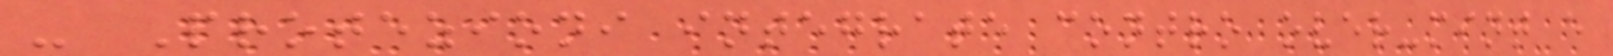- Protezioni integrate contro over-mint e
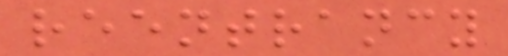reentrancy
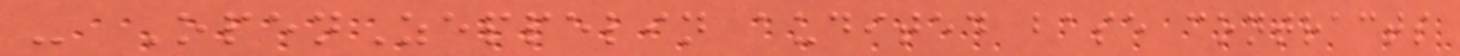- OpenZeppelin audited base contracts
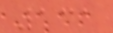131
